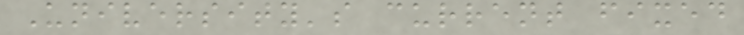University's current fixed
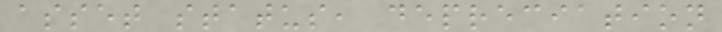asset status, depreciation
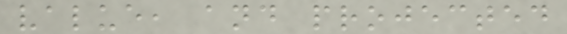value, and projected
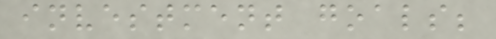investment goals;
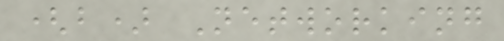(b) Networking
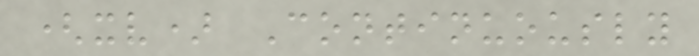(xv) Continuously
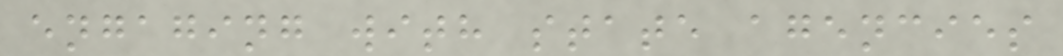engaging with state agencies
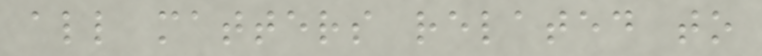all matters related to
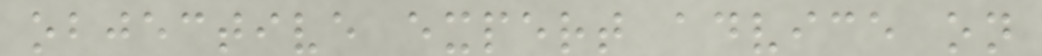objective expert advice on
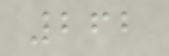262
